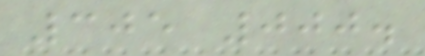305 000.
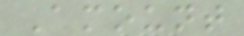Amount
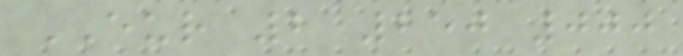EUR 2 250 000
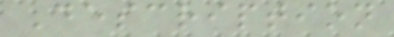Description
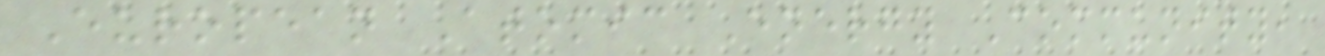European Atomic Energy Community,
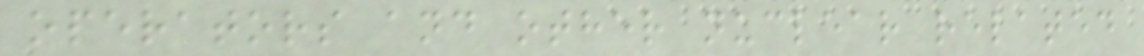operators and other nuclear related
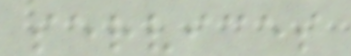services
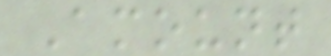Amount
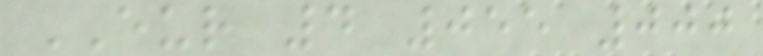EUR 4 055 000
